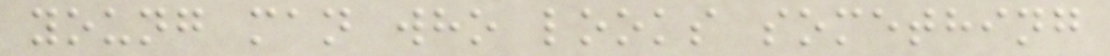young man who looks something
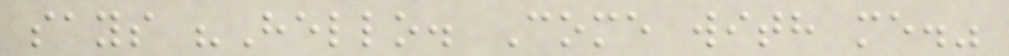says "Hello. Come with me."
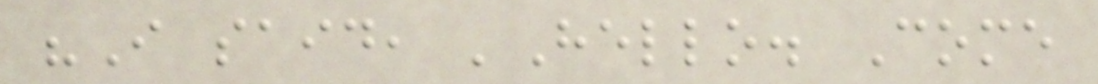"I said, 'Hello. Come
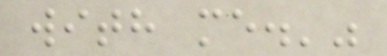with me.'"
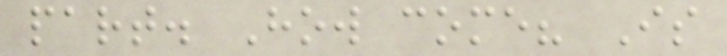part. How come? Is
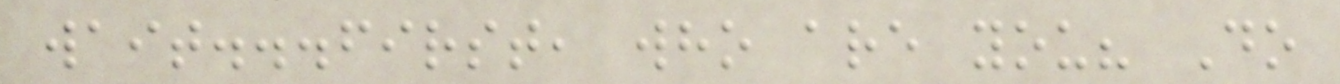wait...first, who are you? Do
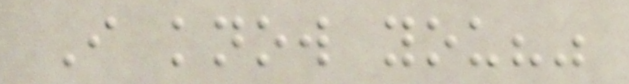I know you?"
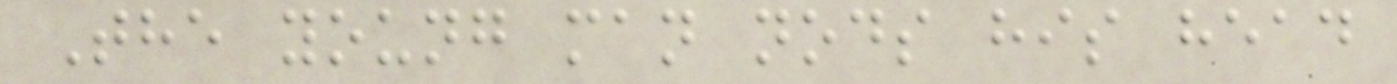The young man nods his head
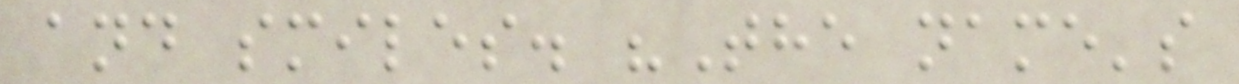and smiles. "The name's
